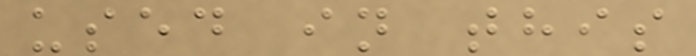used in this
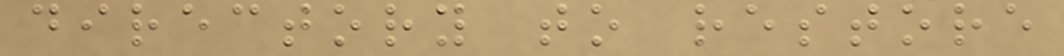directory to restore
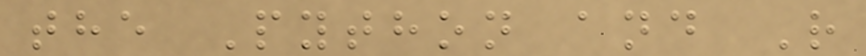the Python and R
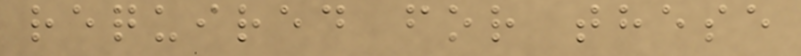required for these
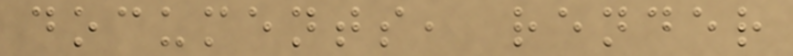documents, render
